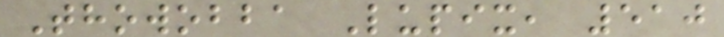Thowobba Lupix, 510
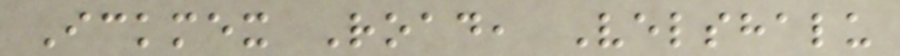Ickmex Road, Velshalu
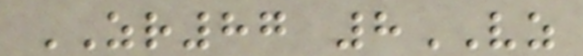ZR87 8VZ
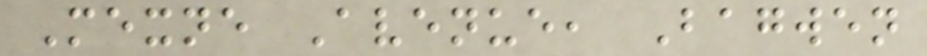Mexne Avenue, Bagwen
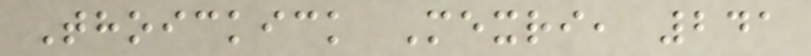Thoickick Mexri, 241
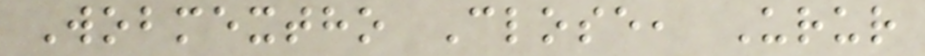Wobmextho Close, Urur
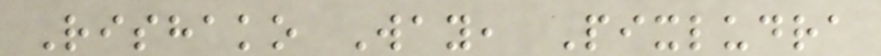Rishako Way, Pixludra
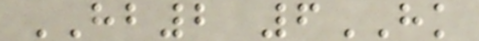HB2 6HK
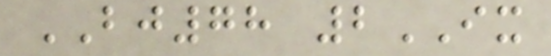BJ78 2IX
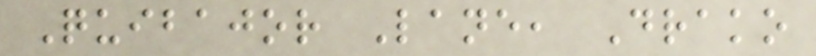Quibajor Lane, Drako
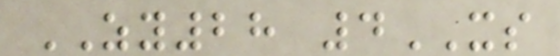ZY28 4XS
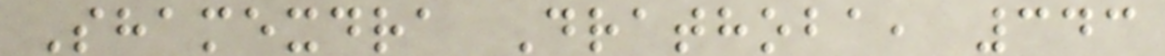Shamexdra Drathoba, 343
